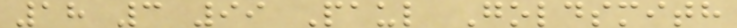18 3 99 Paul Goldsmith
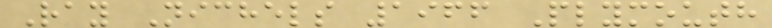Ray Nichels 1966 Plymouth
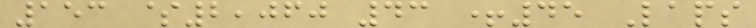153 $2,060 43 +45 Laps
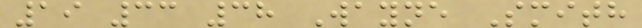19 33 38 Wayne Smith
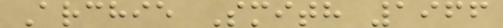Archie Smith 1966
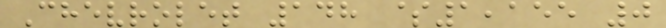Chevrolet 148 $1,155 0
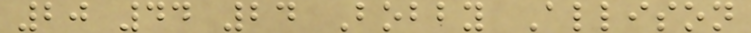20 44 24 Bobby Allison
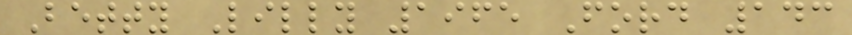Betty Lilly 1965 Ford 143
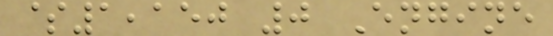$1,150 0 Engine
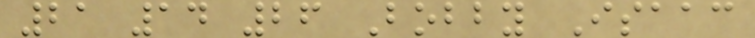21 14 26 Bobby Isaac
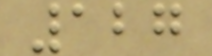127
